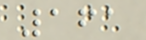161
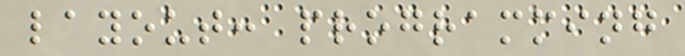layout: programming
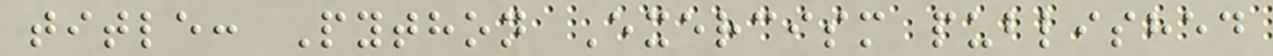title: Python Exercism published
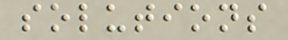solutions
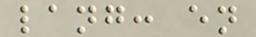lang: en
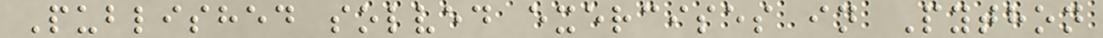Published solved exercises in Python
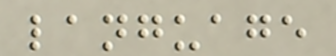language
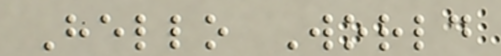Hello World
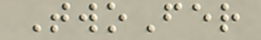TwoFer
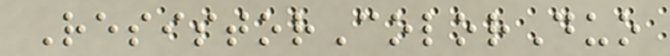ResistorColorDuo
